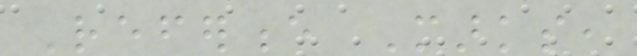Reference Marks,
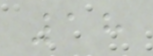18
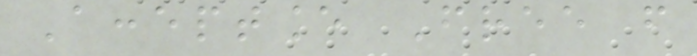Acceptance Free from
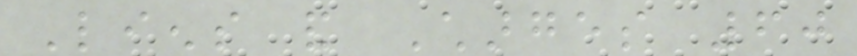Liens and Charges 60
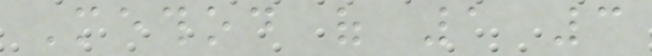Method of 1 3
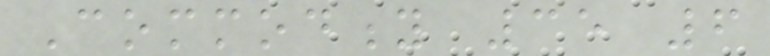Commodity 35 6
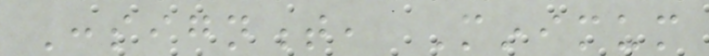Consignment, Minimum
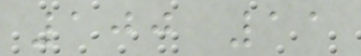100 11
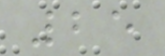25
